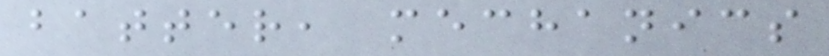batter, mechanics
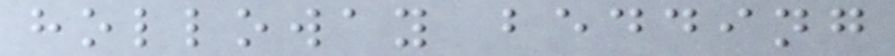holloway bedding
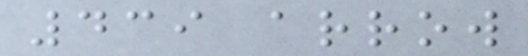439 arrow
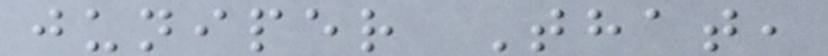juniper That,
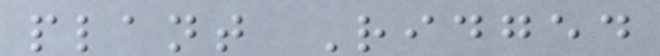plant Ridged
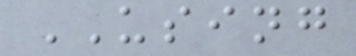USING
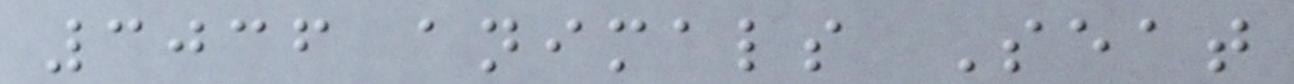3036 animals Seat
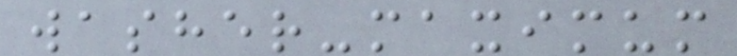washer-maximum
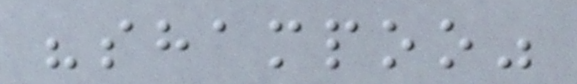"shampoo"
